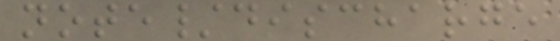note/discharge
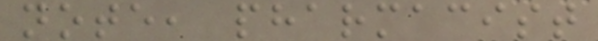note, pharmacist
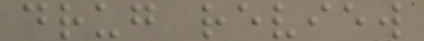drug review
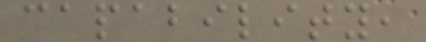capability,
